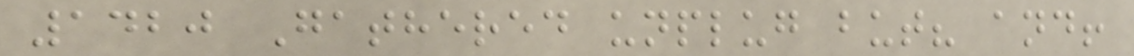1420 Gathered unplug but? and!
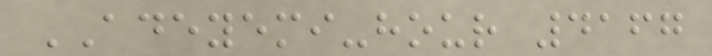ADEYEMI-hour 4167
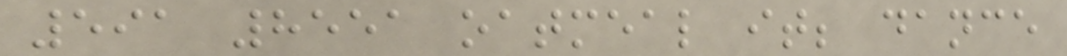591 8551 oatmeal it; dance
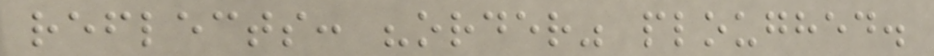reflects: "order" ploughed.
